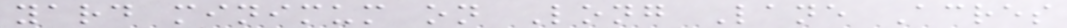yard minimum on Long Lane Acres
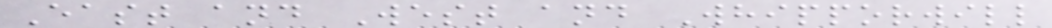East and West and Whipporwill
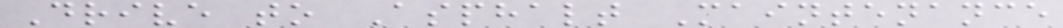Drive to Asphalt Maintenance
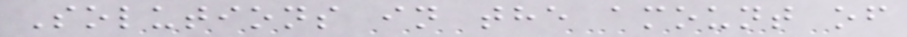Solutions in the amount of
